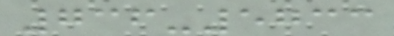736-5733
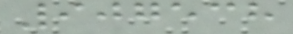907538
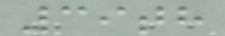39th
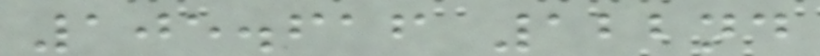105.616 122nd
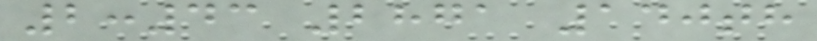2:43 2871 140th
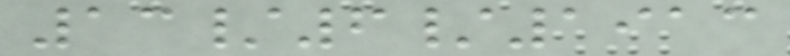13/6/1913
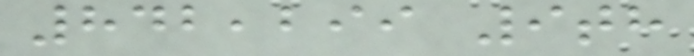842,299 9th
